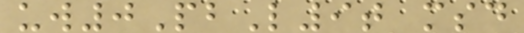uw0PbL9t msd
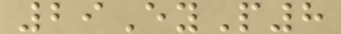29EyP8
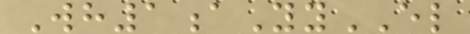Wh1aYyEL
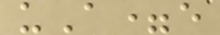uA=e
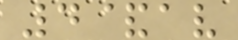4&av
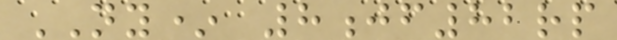NY* 8jf82rp
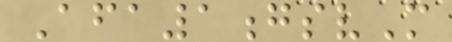Afa1gsvM
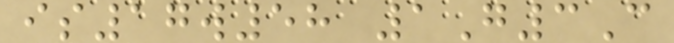is17w58 1G3C
